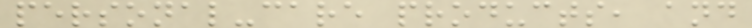personal-care products, and
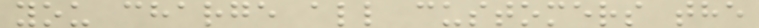you charge all customers the
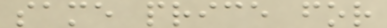same price for
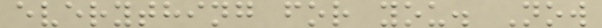everything for you. Now
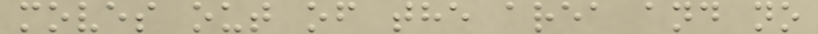moves out of the area and no
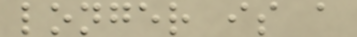longer is a
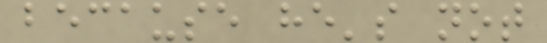because he's not
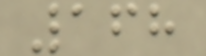168
